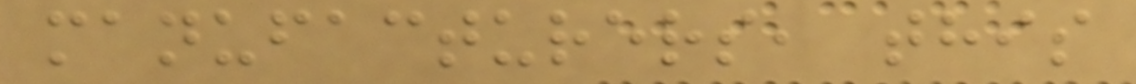manufacturers, this
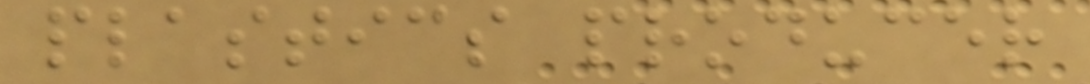plastics producer
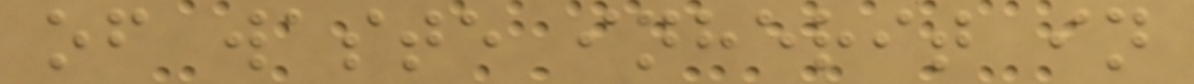of waste inherit in
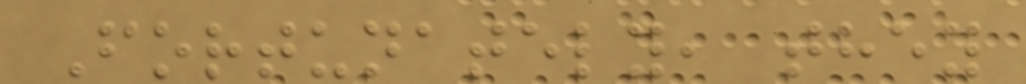Fortunately, they
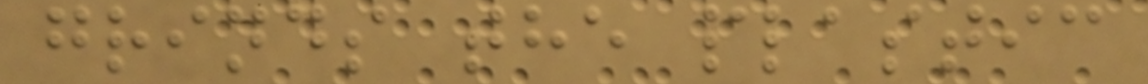grinds the plastic
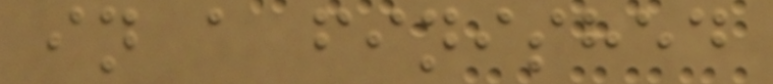in a finished
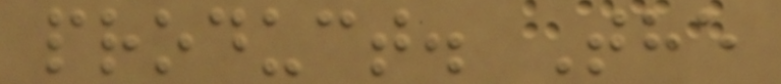product. The
